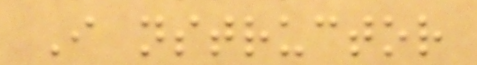I nstructor
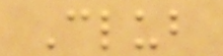Club
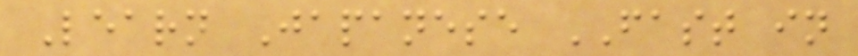Learn Japanese FAST in
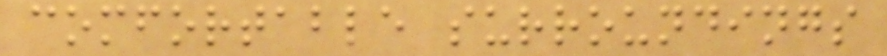comfortable surroundings
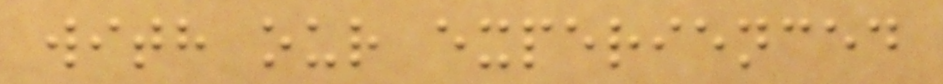with our experienced
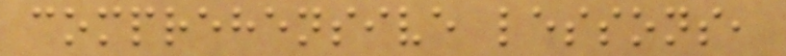comprehensive lessons,
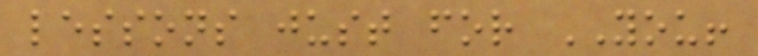lessons just for YOU!
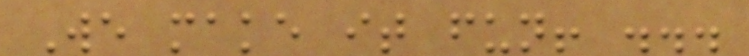We make it fun! ...
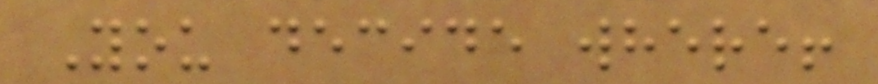You decide where!
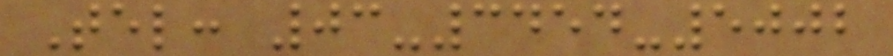Tel: 03-3454-5002
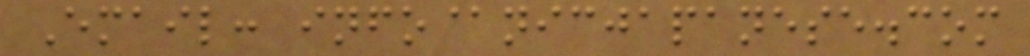Email: info@nicjapanese.com
